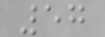57
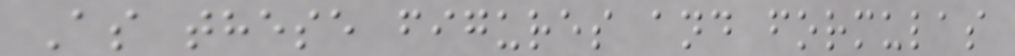As these figures and formulas
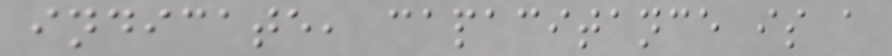indicate, capacitance is a
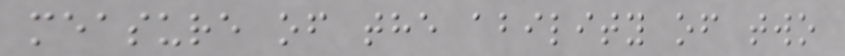measure of the ability of two
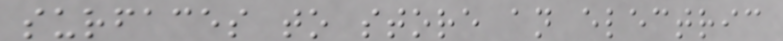surfaces to store an electric
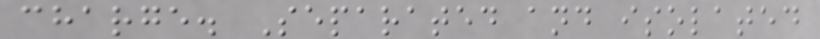charge. Separated and isolated
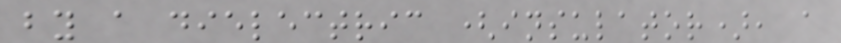by a dielectric (insulator), a
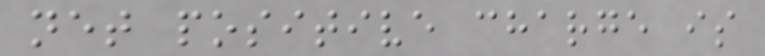net positive charge is
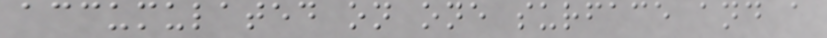accumulated on one surface and a
